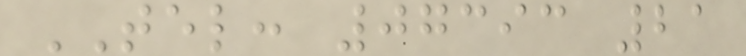TEL: 07393 21
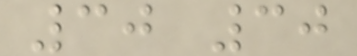30 30
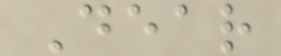Dear
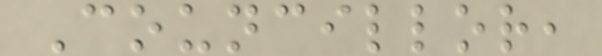Councillor,
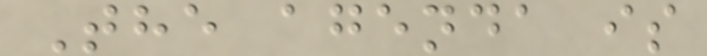The agenda is
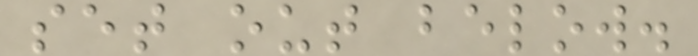set out below.
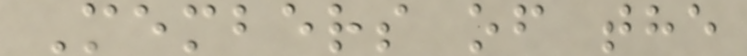Members of the
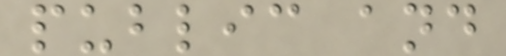public and
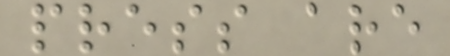press are
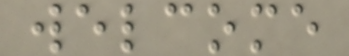welcome
